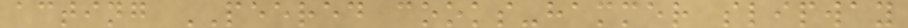acting PEERED cooks-hammer slipway
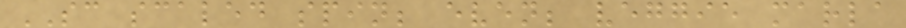SC scaled spin; even; veggie marla
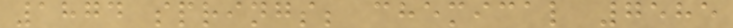1874 springs; chemical 7585
